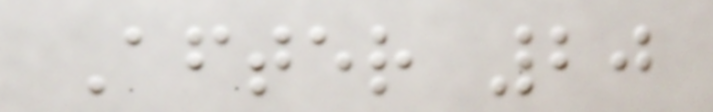After 20
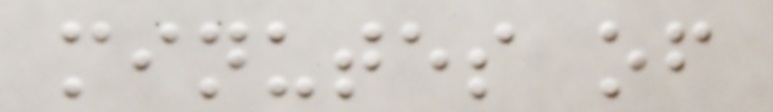minutes of
